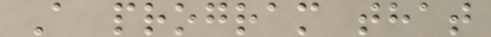A program that
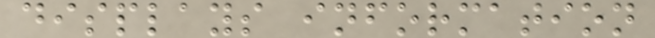displays information
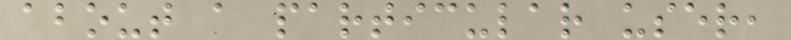about a particular user,
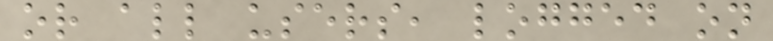or all users, logged on
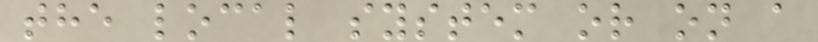the local system or on a
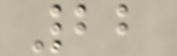22
